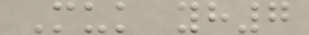Muk yh7
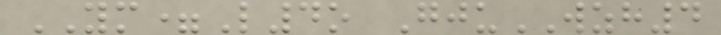YM=L4o GjuWZH4
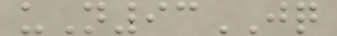uN93JQ
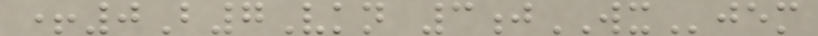+0B7Vkn 3jWXjem
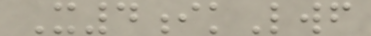X4ikLwf
